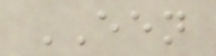EEN
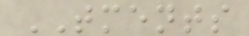TMENTS
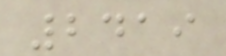2419
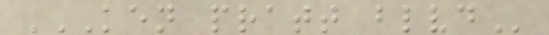KEN PRATT BLVD
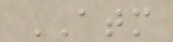ATM
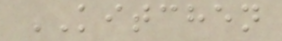KITCHEN
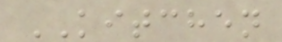KITCHEN
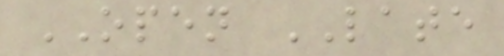OPEN LATE
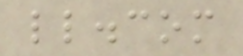ll.com
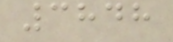3848
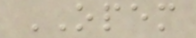OPEM
